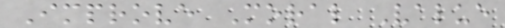Improve Moral Value
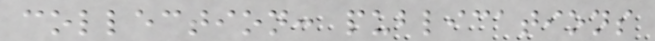collection: publications
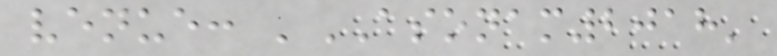venue: 'ASONAM2018'
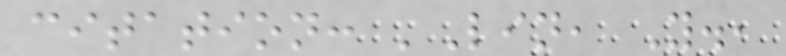citation: 'Lin, Y.,
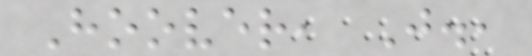Hoover, J.,
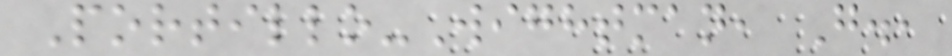Portillo-Wightman, G.,
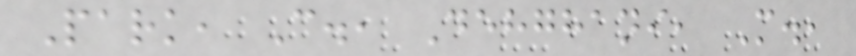Park, C., Dehghani, M.,
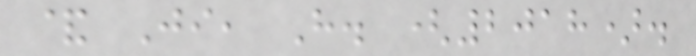& Ji, H. (2018).
